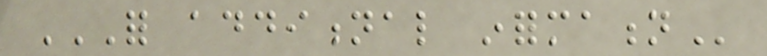FOR ADDITIONAL INFORMATION
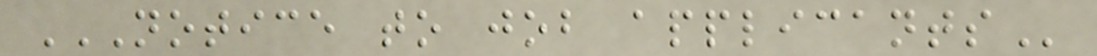NOTICE TO JOB APPLICANTS
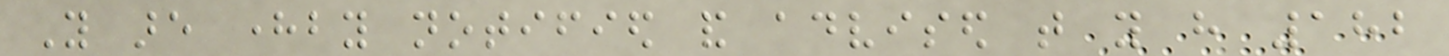You are hereby notified and advised that you have 182
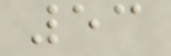53
